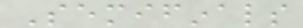Semifinals
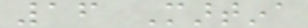16 Martina
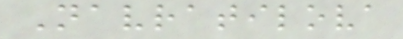Navratilova
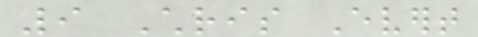9 Chris Evert
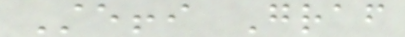Steffi Graf
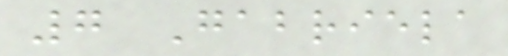7 Gabriela
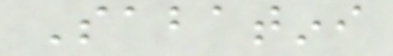Sabatini
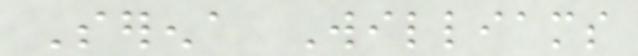Serena Williams
